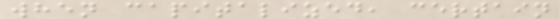when capitalized, certain
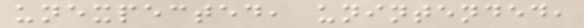unexpected, unintended,
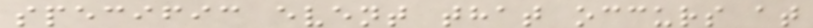specific event that occurs at
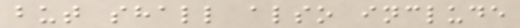but shall also include
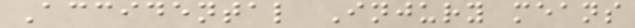Accidental Injury means
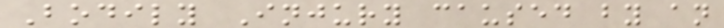Bodily Injury caused by an
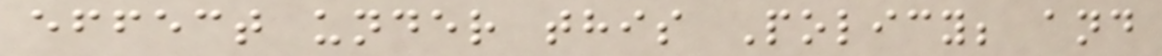effect under this Policy; and
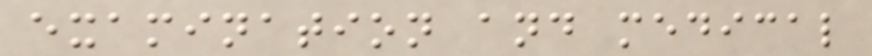examination and medical
